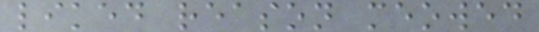liked reason meowed
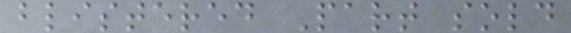blistered Part sold
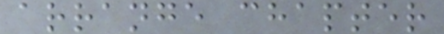arrange chapter
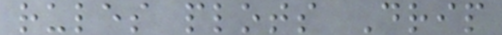rules plots Drip
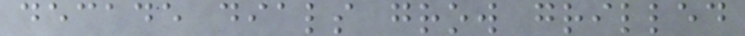decade dials grow grilled
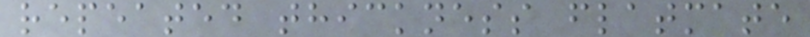repeated thickness flatmate
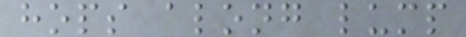hops along lump
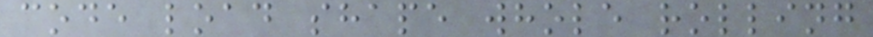code load shape whole rolling
